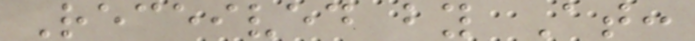Received by At:
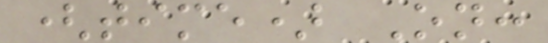(time) On:
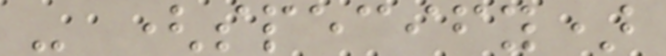- (specify)
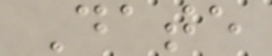Date
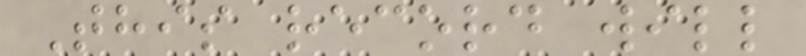This record will
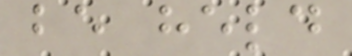be held
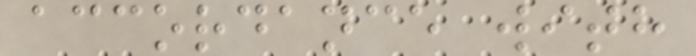accordance with
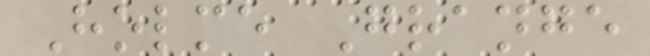Holme Grange
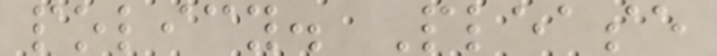policy. Please
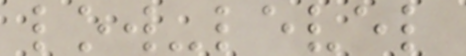low-level
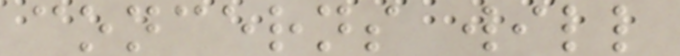concerns will
